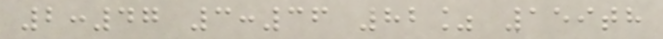2:47 3:36 82% 159th
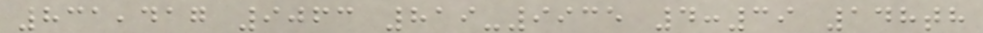831,417 9063 819-9935 4:39 148th
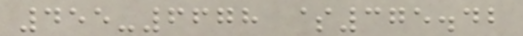455-6678 $375.42
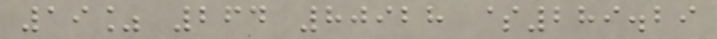19% 264 80928 $289.29
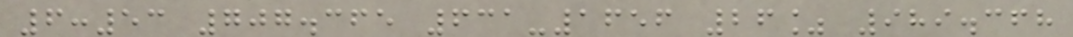6:53 707.365 631-1656 26% 989.368
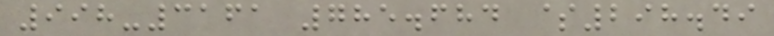998-3161 785.684 $298.49
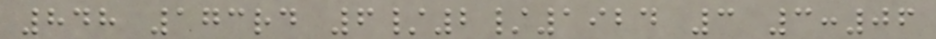848 173rd 6/2/1924 3 3:06
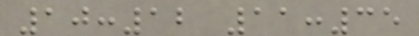10:12 11:35
